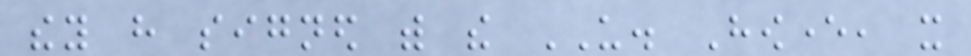they have signed with the US. However, it
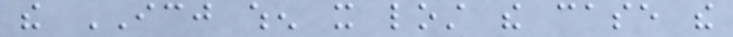the ICJ when it lost the case the
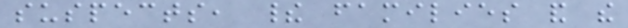suspects, their families and the
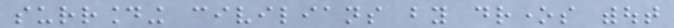surrounding civilians by drones without
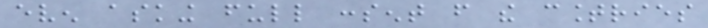even asking full consent from the countries
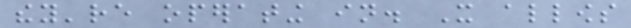they're operating in. It allows
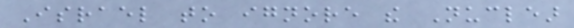Israel to ignore the Nuclear
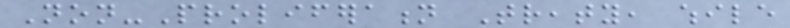Non-Proliferation Treaty, while
